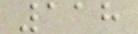118
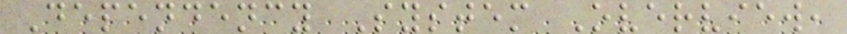Dependency System Overview,
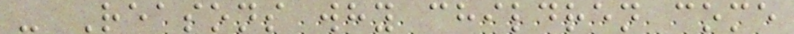- Reasons why children come
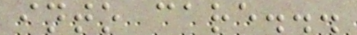into care...
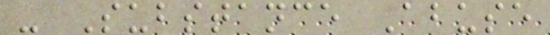- Substance Abuse
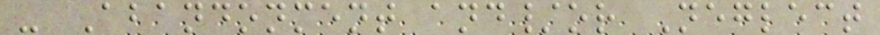- Abandonment and/or Neglect
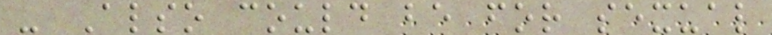- Also could be for sexual
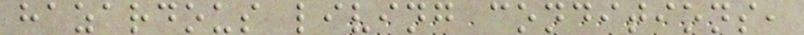hazardous living conditions,
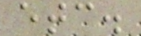etc.
